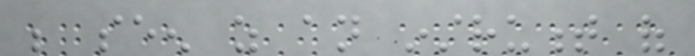be seen as an instrument of
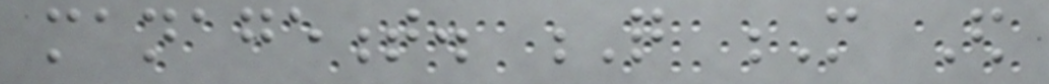management. Q M Ed
